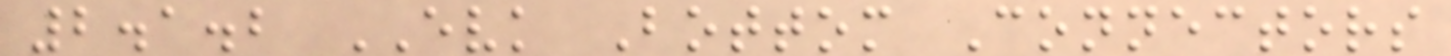2.1.2 EVK Bottom Connectors
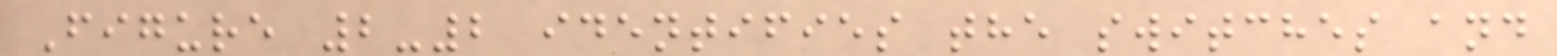Figure 2-2 identifies the switches and
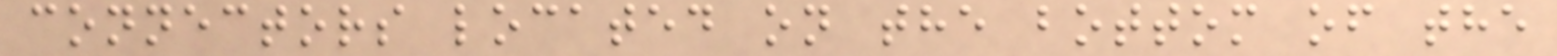connectors located on the bottom of the
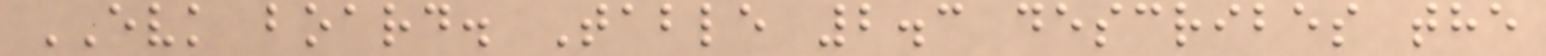EVK board. Table 2.3 describes the
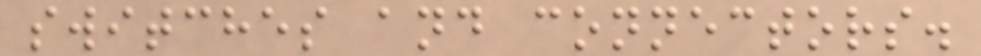switches and connectors.
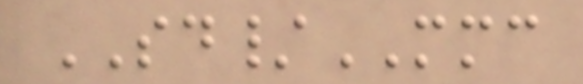SD/MMC
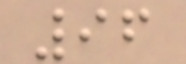96
